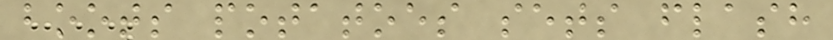boots potatoes sets flash
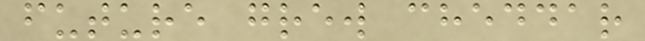future grew cheddar
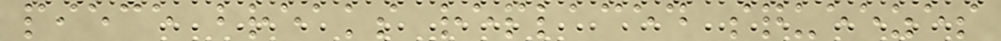piece breaks replaced squeezes
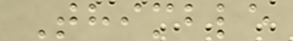Thimble
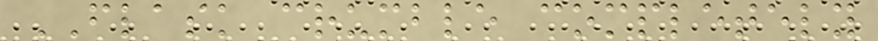FLASK crumble completely
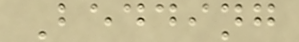Bedding
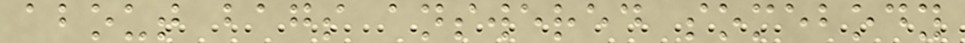about bags answered somebody
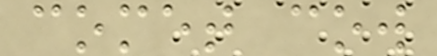comet cow
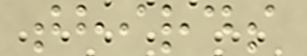thirds
